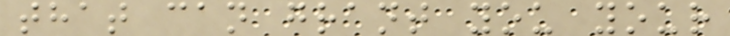that can grant you your
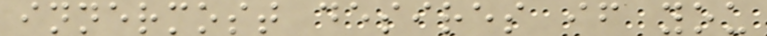innermost desires if you
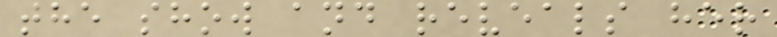the show and reveals her
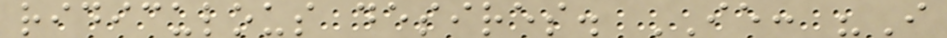ridiculous desires. IE: "I
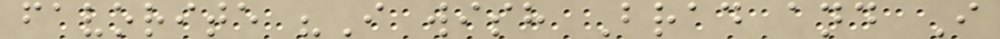favorite "I wish Brad and I
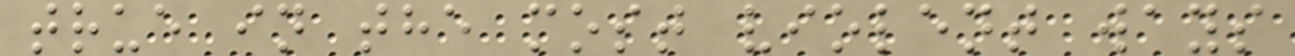true in the most violent ways
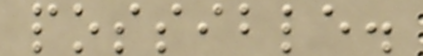possible.
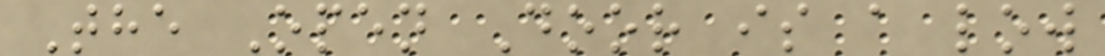The Open Door is a low
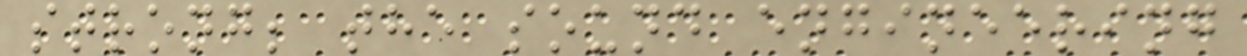strong; the sound engineering
